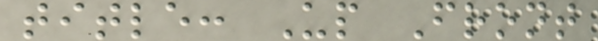title: Up Front
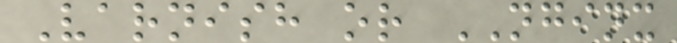Varnish or NGINX
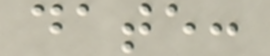date:
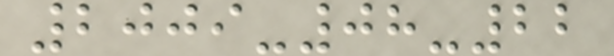2009-08-22
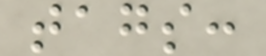tags:
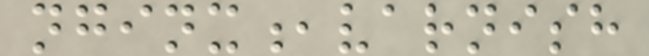nginx,varnish
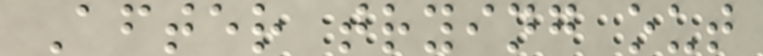After trying out
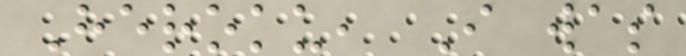Heroku, I was
